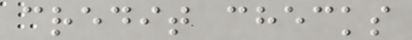credit checks
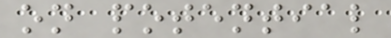on potential
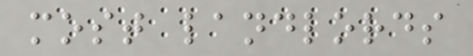most landlords
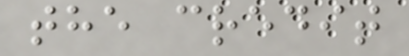the credit
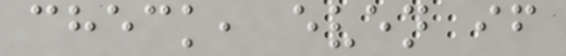check, even if
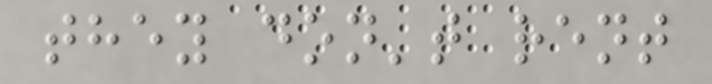they don't rent
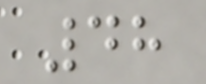48
